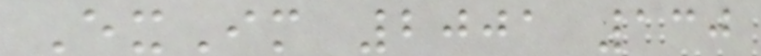ExIm 2001 130
